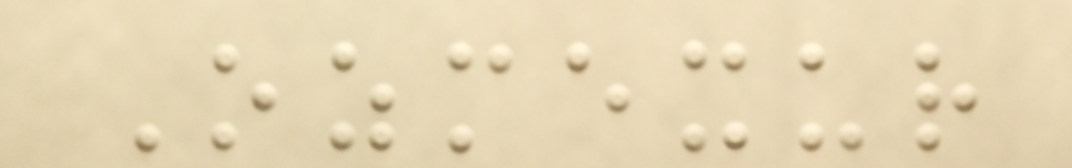Ozmexur
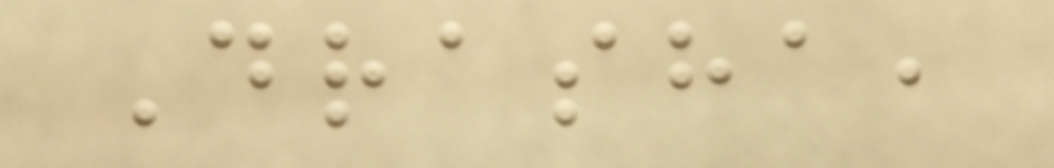Drasha,
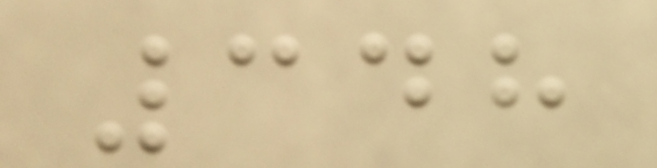348
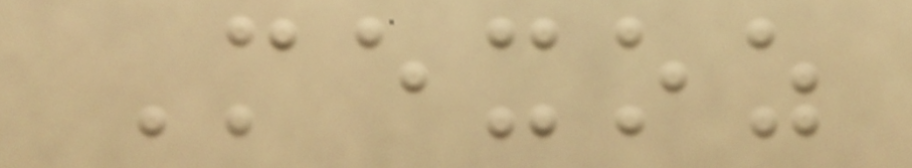Mexoz
